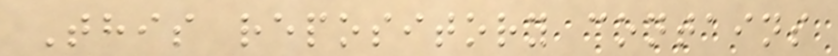This repository contains
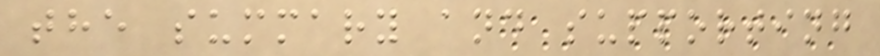the summary and supporting
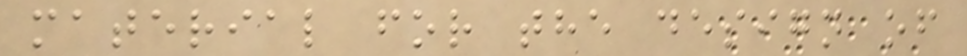material for the design of
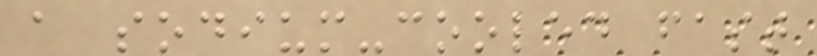a sodium-cooled fast
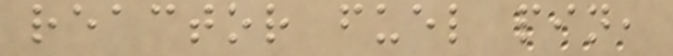reactor fuel pin,
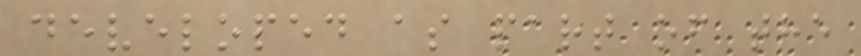developed as part of the
